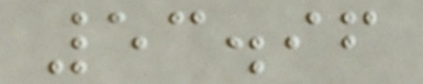53.96
